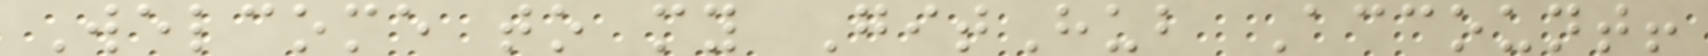Welcome to my GitHub Account!
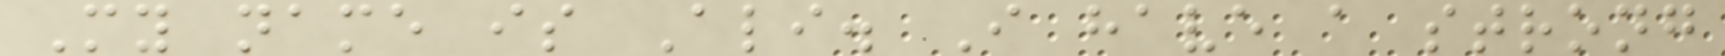My name is Ali. I have a strong
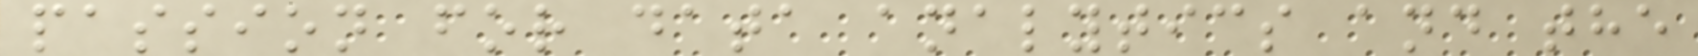passion for data analytics and the
